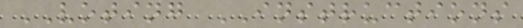VOTING INSTRUCTIONS
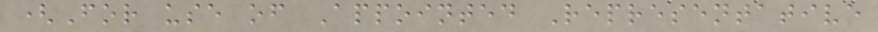(For use of Appointed Representative
